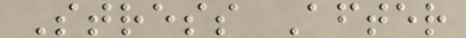Stress After
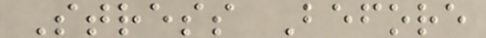Stress Before
